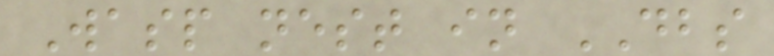Wasp nest in DBS
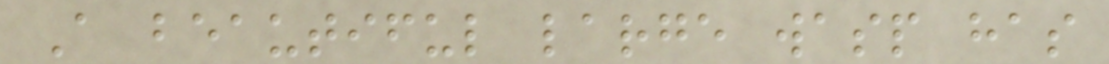A beautiful large wasp has
